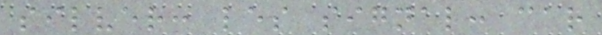silver: les signal: car
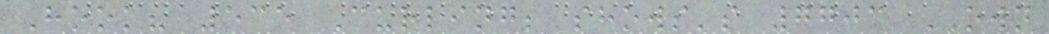Hook? 535 Curling; shows's 7703 OWN
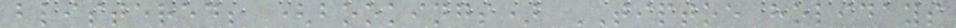blistered; (bookings) TIPTOE holidays
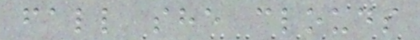fall she clouds
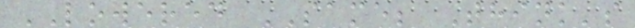LOWERED SAME; Think's
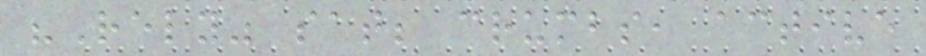"Rely" sat; crumbs, active
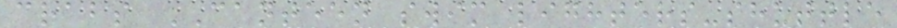crabs CANTEEN swim lighters-shuttle
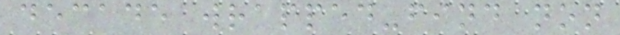decade wrapped-find non
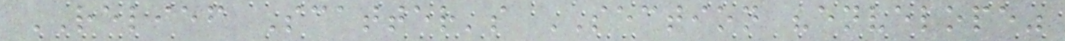RELIEF Scatter's SECTION "envelope"
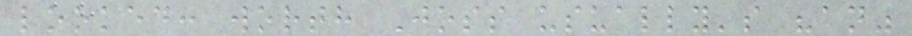looked: worth Joss usually's "an"
